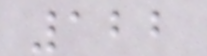122
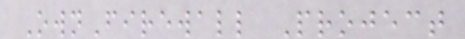OwnFirewall Project
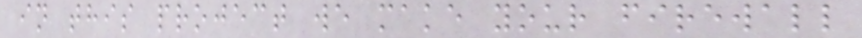in this project we make your firewall
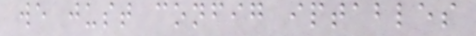we just config iptables
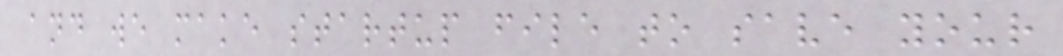and we make startup file to save your
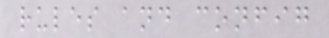rules and config
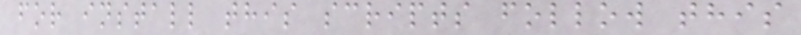for install this scripts follow this
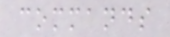commands
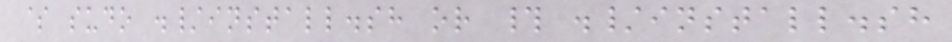$ sudo ./install.sh or # ./install.sh
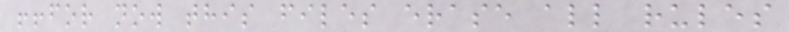!!for now this files erase all rules
